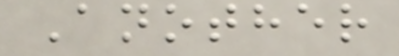Another
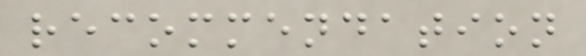recommendation
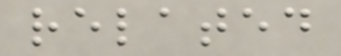related
